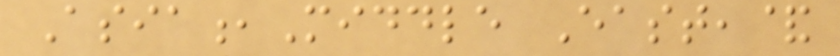Asia,Middle East,&
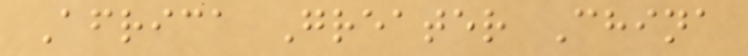Africa Greater China
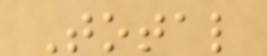Total
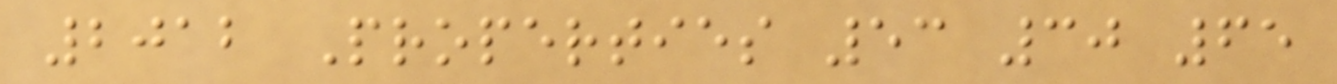2012 Properties 53 30 65
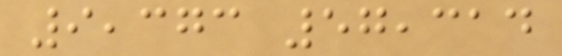9,373 57,314
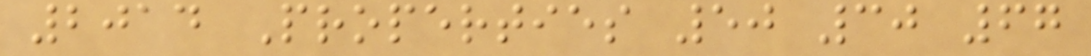2014 Properties 50 30 67
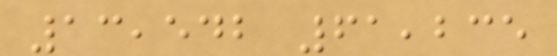13,542 61,235
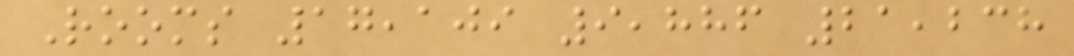Rooms 17,109 9,886 21,238
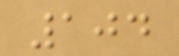104
